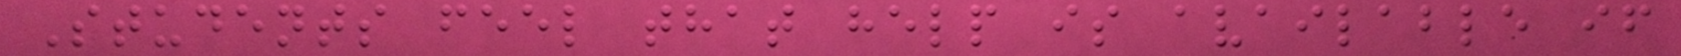Students feel that help is available if
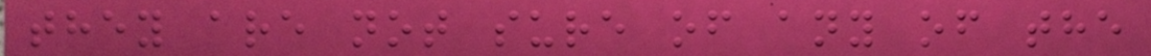they are not sure of any of the
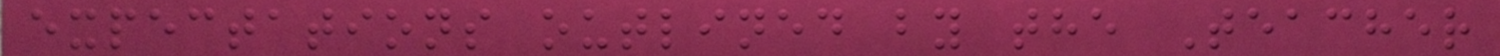expectations outlined by the Teacher
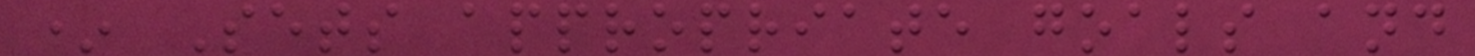* Sets appropriate goals and
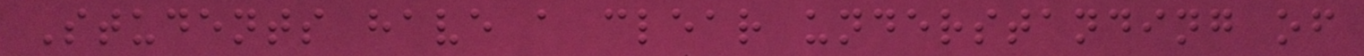Students have a clear understanding of
